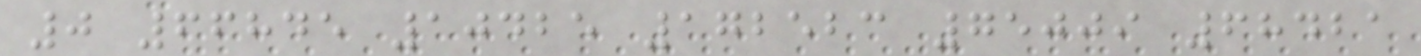0 66845 10425 172523 75009 68421
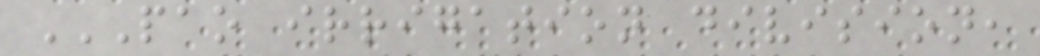PAO IRRIGATION DIVISION,
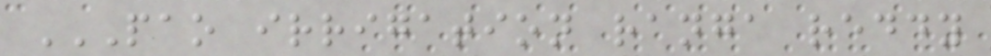PAO IRRIGATION RANGA REDDY
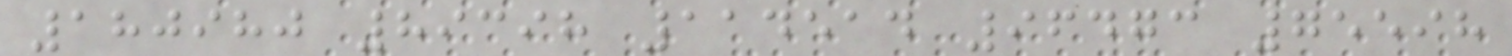180980 89398 114514 96473 75598
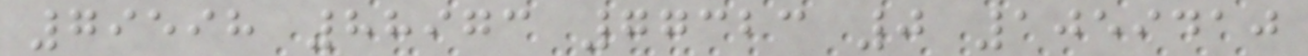79598 88973 77323 0 1059410
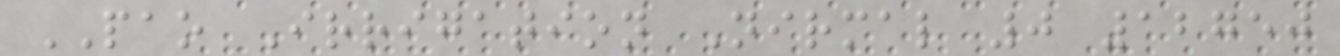PAO Irrigation Nirmal 0 12750
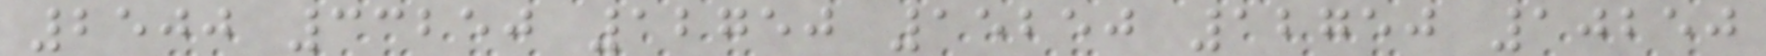2500 33250 12750 15250 12750 10250
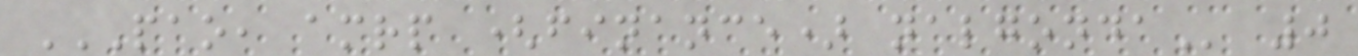PAO, AMRP (FINANCE) NALGONDA 0
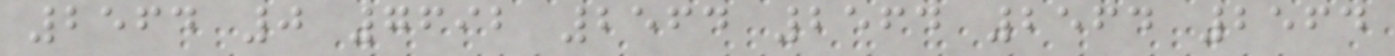2564 0 7692 2564 2564 2564 2564
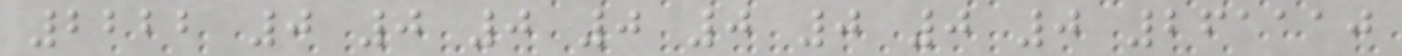2222 0 0 0 0 0 0 0 0 261110
